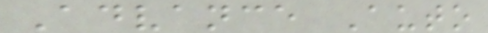Advance Auto
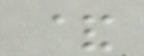&
